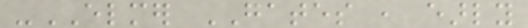-ELMER GATES , early
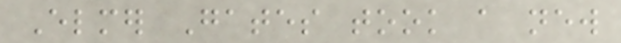Elmer Gates took a new
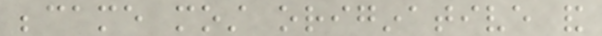became most originative and
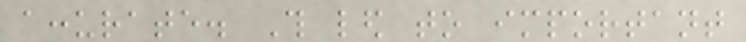accurate. This led to important
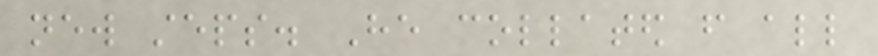new steps. He collated from all
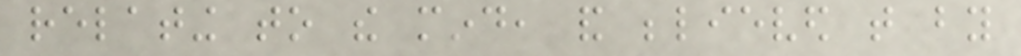relating to the mind, and believed that by
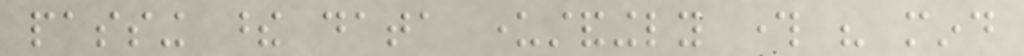passing these data understandingly through his mind
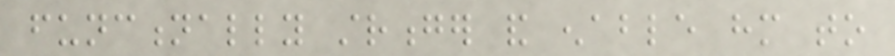functionally stronger and enable him to
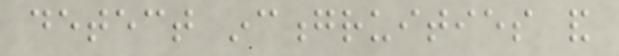detect incongruities and
